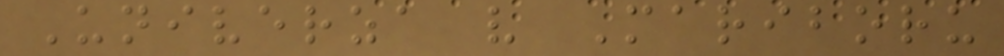Univerza v Mariboru
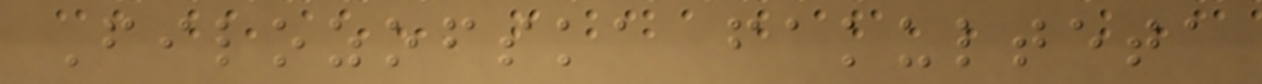Filozofska fakulteta
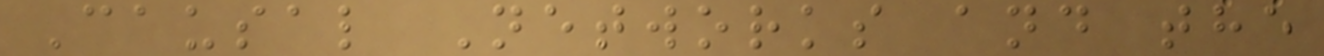Causal Networks and the
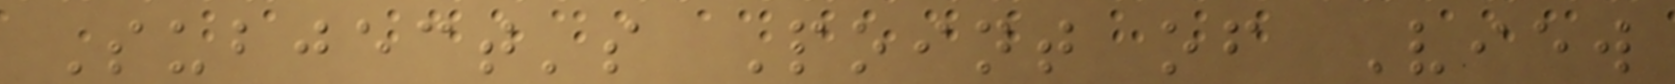Subject's Point of View
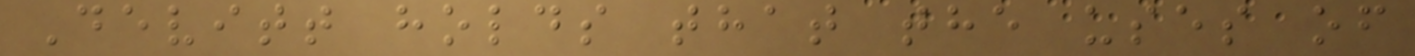Devitt holds that the uses of
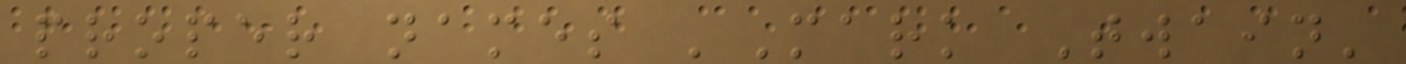proper names 'Mark Twain'
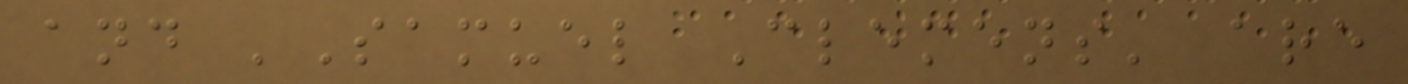and 'Samuel Clemens' are
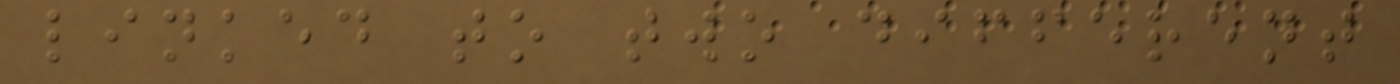linked to two different
